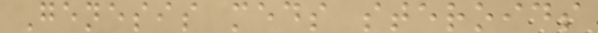Genesis meds steroids
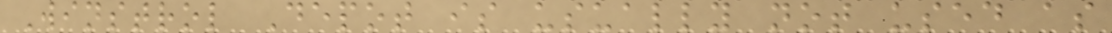Winstrol Depot is usually not used as
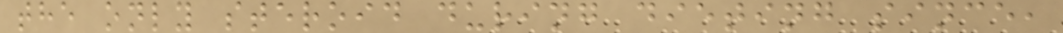the only steroid during dieting since,
